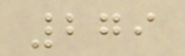279
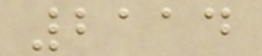2114
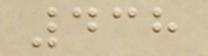438
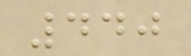440
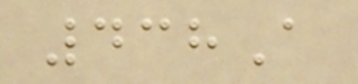438A
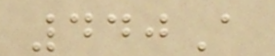440A
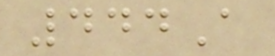444A
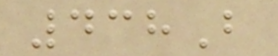438B
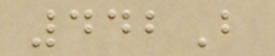442B
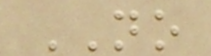NO
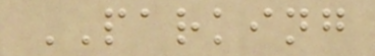PARKING
